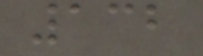132
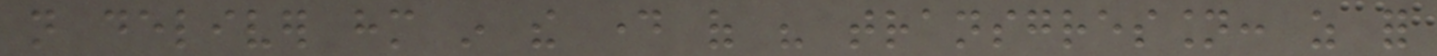not deliver him in the day of his transgression: as for
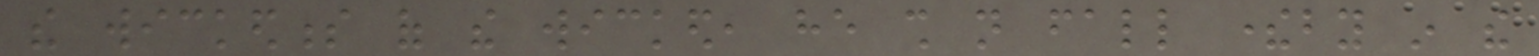the wickedness of the wicked, he shall not fall thereby in the
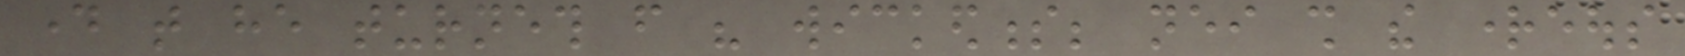day that he turneth from his wickedness; neither shall the righteous
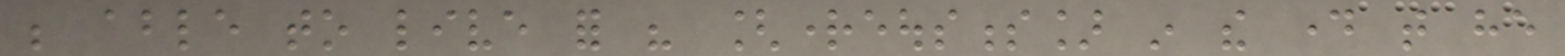be able to live for his [righteousness] in the day that he
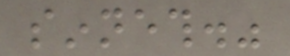sinneth."
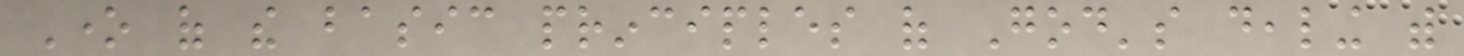One of the basic principles of God's dealing with
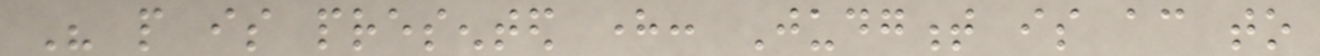His people is presented here: Judgment is according to
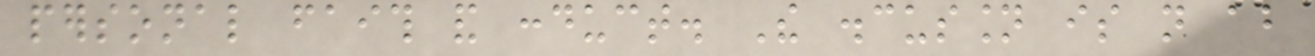personal faith and conduct. The discussion is not about
